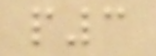p3
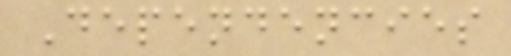Dependencies
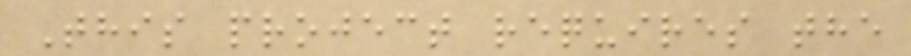This project requires the
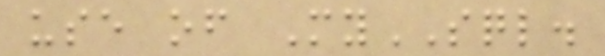use of MySQL.
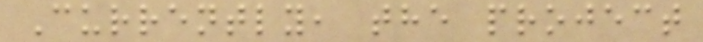Currently, the project
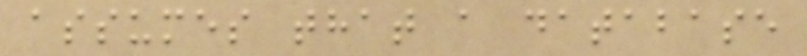assumes that a database
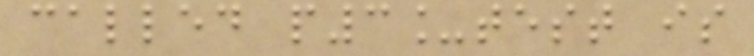called p3_test is
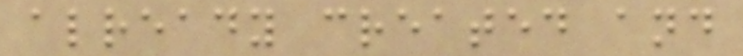already created and
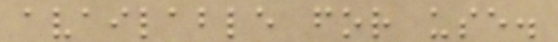available for use.
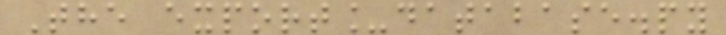The export_database.py
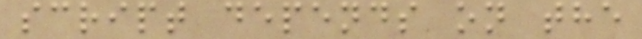script depends on the
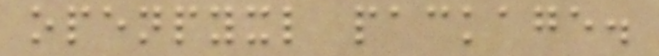openpyxl package.
